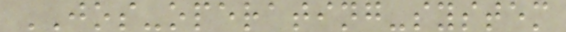JOS-operating-system
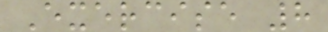Exercise 8
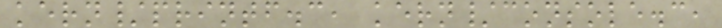kern/printf.c, kern/console.c,
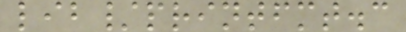lib/printfmt.c
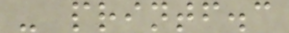- printf.c
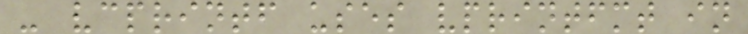- vcprintf uses vprintfmt in
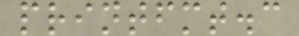printfmt.c
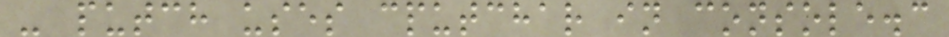- putch uses cputchar in console.c
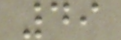49
